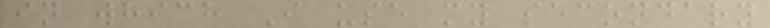in which I use my secondary
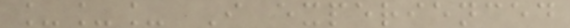___ I experienced
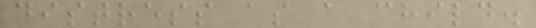distress as a child.
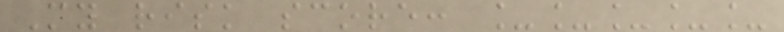My risk score: _____
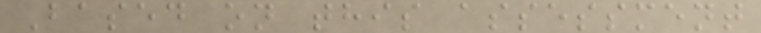Based on this assessment
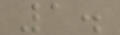1.
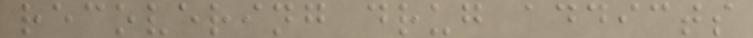recovering drug addicts
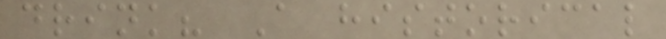drink? A historical
